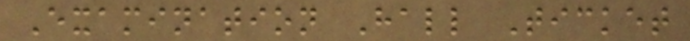Examination Hall Ticket
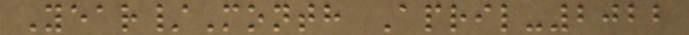Year/Month April-2022
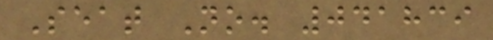Seat No. 041839
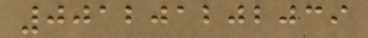001201202039
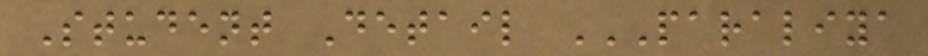Student Detail PARALIYA
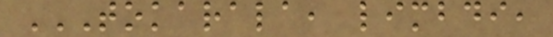TOKARALA, LIMBDI,
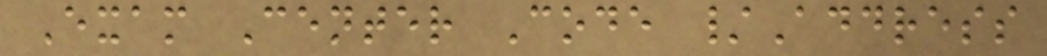Exam Center Code /Address
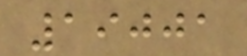19001
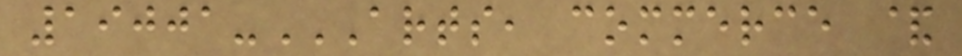19001-ARTS, COMMERCE &
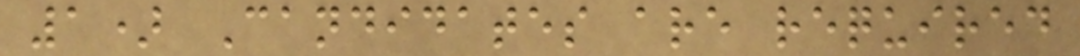1) Candidates are required
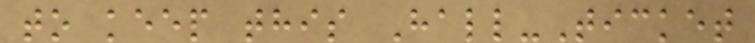to keep this Hall-Ticket
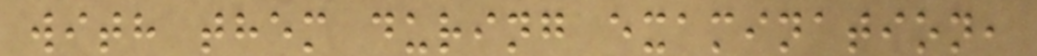with them during examination,
